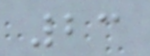23
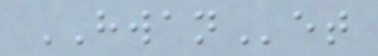HWANet
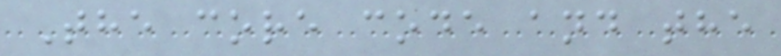The core code and the
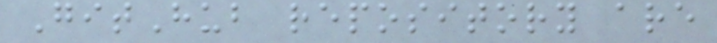GitHub repository are
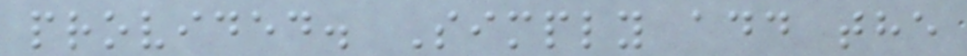provided. Simply add the
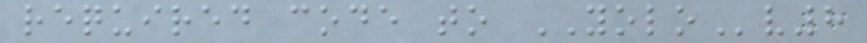required code to YOLOv8
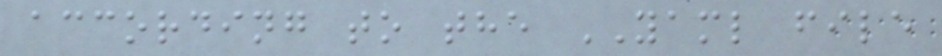according to the YAML file
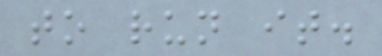to run it.
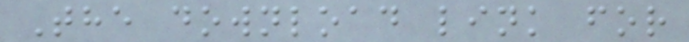The download link for
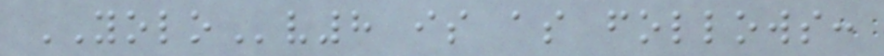YOLOv8 is as follows:
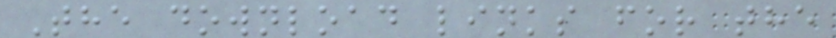The download links for the
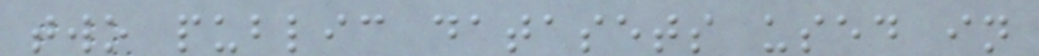two public datasets used in
